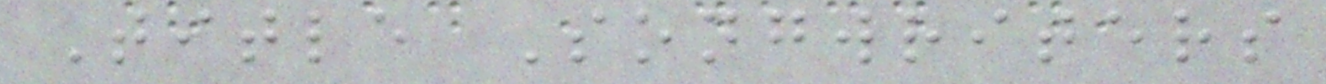Title Songwriters
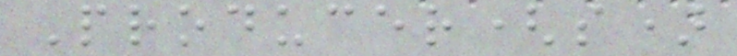Producer(s)
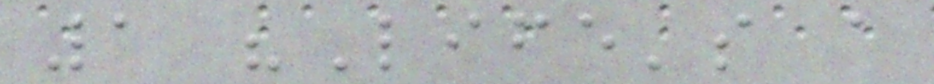1 "Life's a
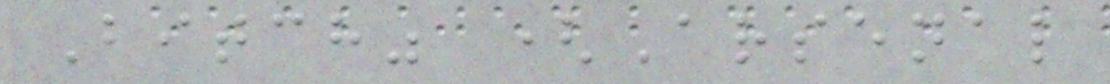Bitch" (Arsenal
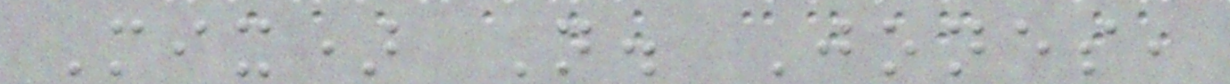Mix) N. Jones,
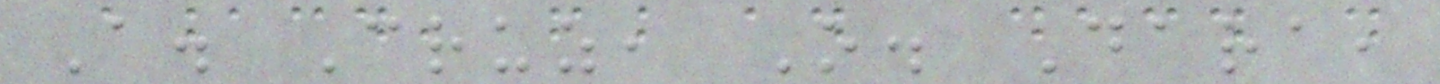A. Cruz, O. Dara,
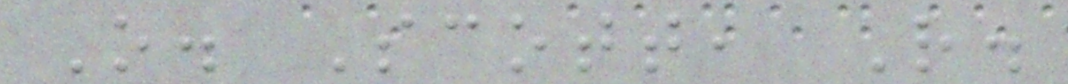O. Scott, R.
